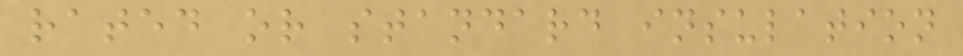rated or standard insulation
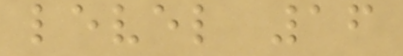level 16
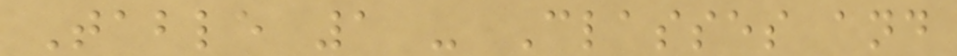Table 1 - Classes and
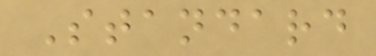Standard
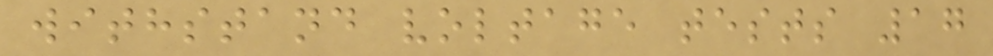withstand voltage tests 17
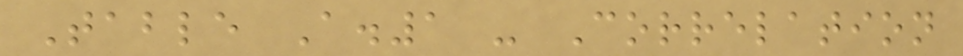Table A.1 - Correlation
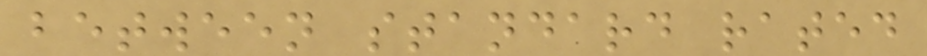between standard rated
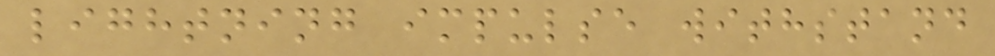lightning impulse withstand
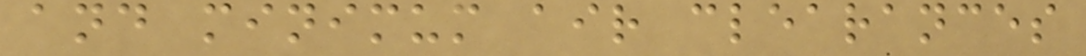and minimum air clearances
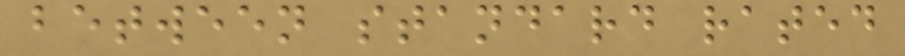between standard rated
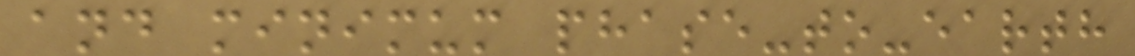and minimum phase-to-earth
